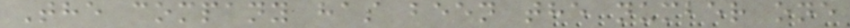The company has been the number one
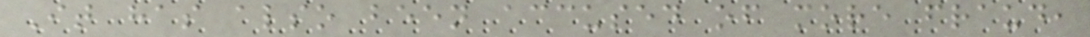It has also been accused of more fraud,
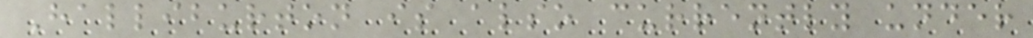Halliburton is also currently under
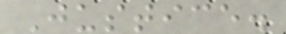Justice.
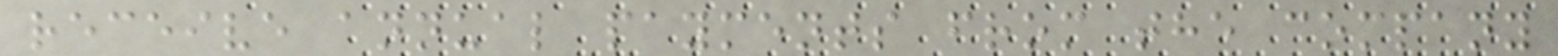receive annual payments from the company
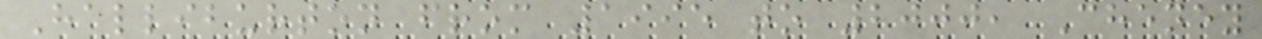Halliburton from 1995 to 2000, Cheney
